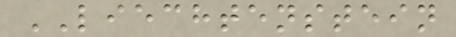LIECHTENSTEIN
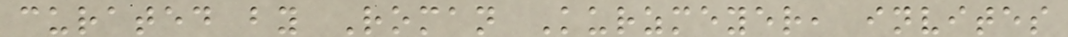curated by Roman Kurzmeyer, invites
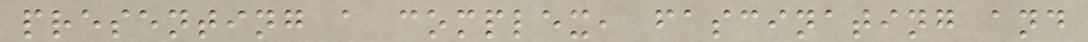presenting a complex, fascinating and
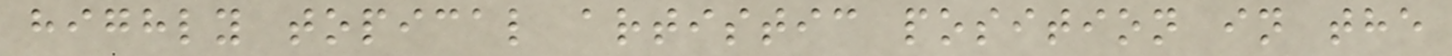highly topical artistic position in the
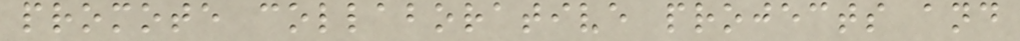promote collaborative projects and
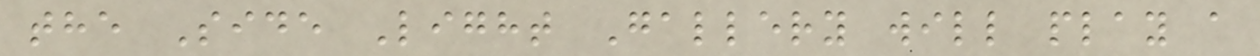the Side Light Gallery will play a
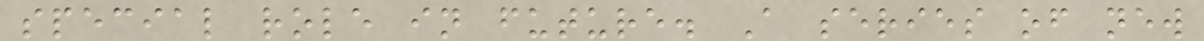special role in future. A series of new
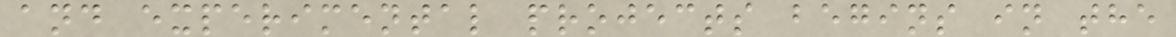and experimental projects begins in the
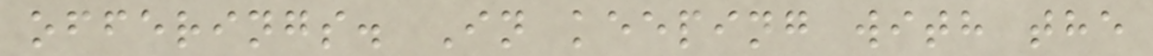offerings. In keeping with the
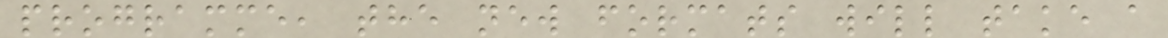programme, the new formats will take a
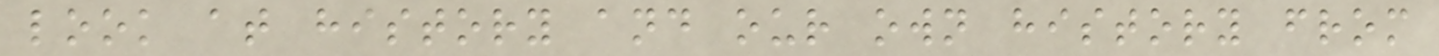look at history and our own history from
